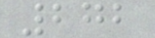272
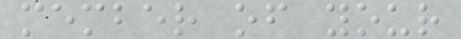member of your
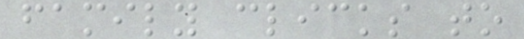family clicks to
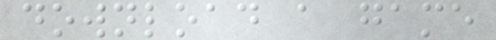download a game
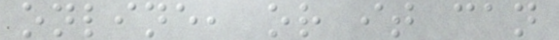online, or it can
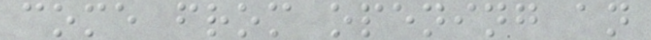come from opening an
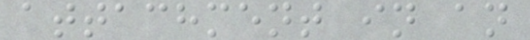attachment in an
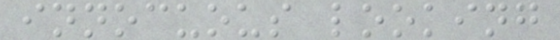innocuous looking
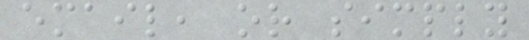email, or simply
